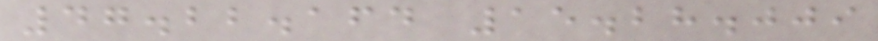47.22.164 15.28.009
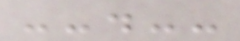--.--
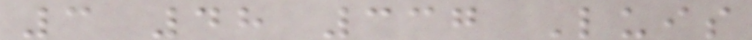3 48 337 Luis
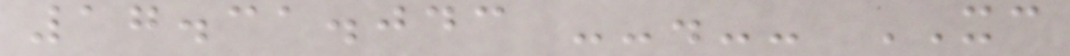17.31.043 --.-- XC
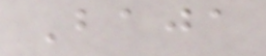Baja
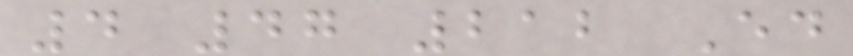4 47 212 Ed
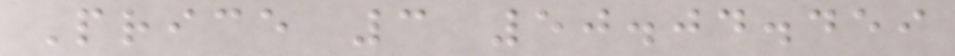Price 3 50.04.459
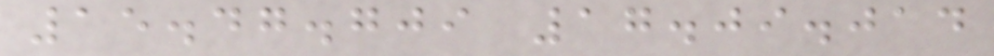15.47.709 17.09.014
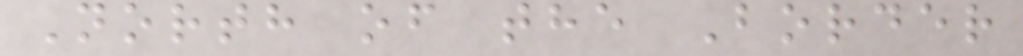North of the Border
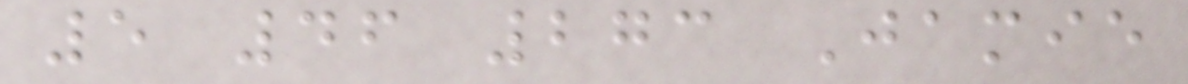5 46 273 Jamie
